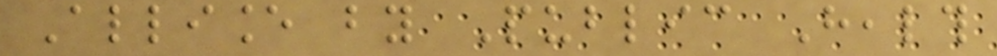Alliance by Public Health
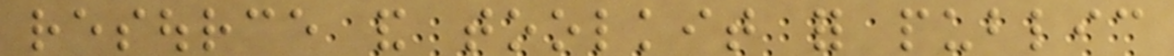resource and toolkit for public
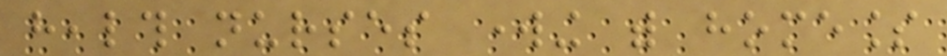health nurses working with homeless
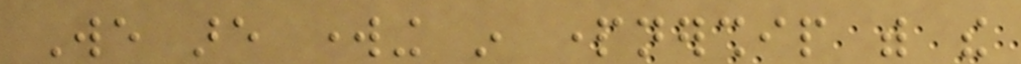We are working in partnership with the
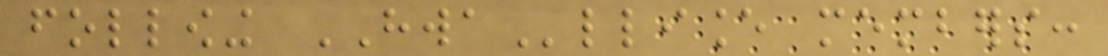following HWAlliance members:
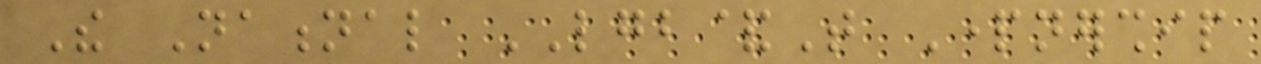The National LGB&T Partnership
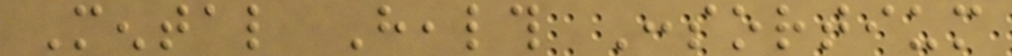Mental Health Consortium
